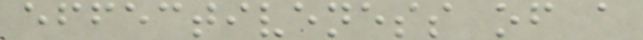effectiveness of a
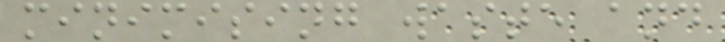minimising waste and
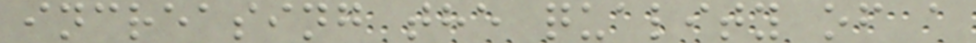increasing the quality of a
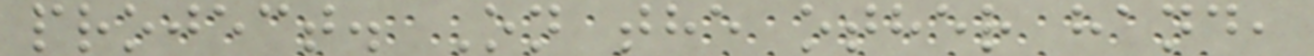project. On the other hand,
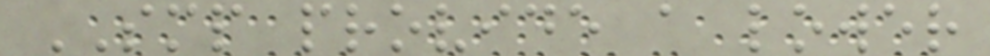SMP provide a lower
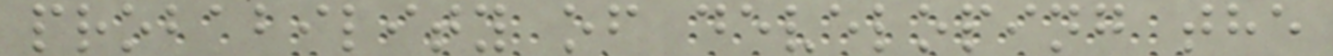probability of developing the
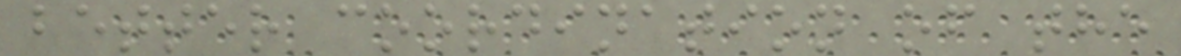better coordination of the
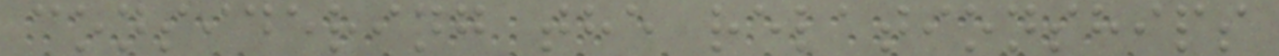considering the relationships
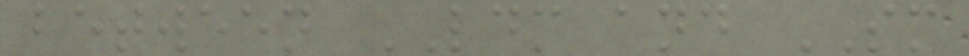between LDM and SM
